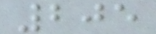205
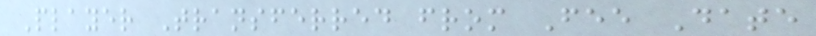Player Transferred from Fee Date
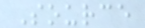Source
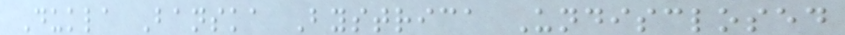Dukla Banska Bystrica Undisclosed
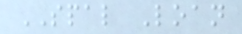SPAL Loan
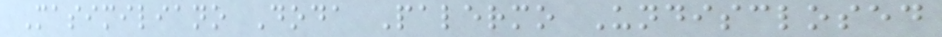Masimiliano Doda Palermo Undisclosed
